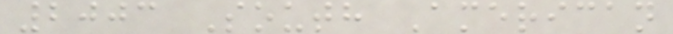2003 South American
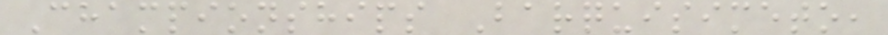Championships Barquisimeto,
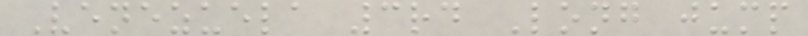Venezuela 3rd Long jump
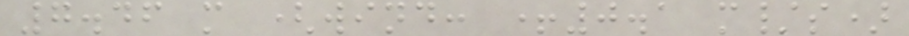7.46 m (wind: +0.1 m/s)
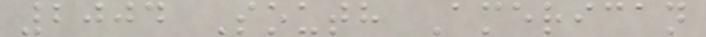2004 South American
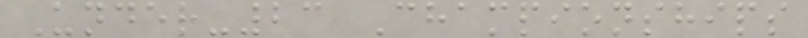Under-23 Championships
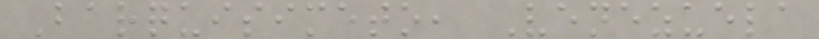Barquisimeto, Venezuela
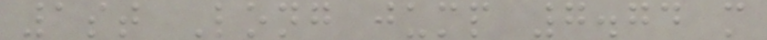1st Long jump 7.74 m
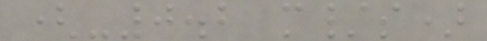(-0.2 m/s)
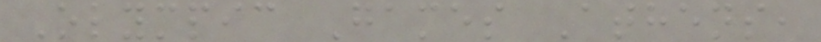Olympic Games Athens,
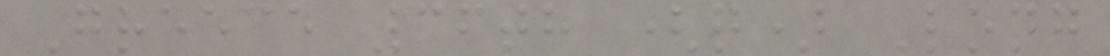Greece 36th (q) Long
